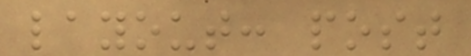layout: post
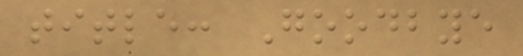title: Goodbye
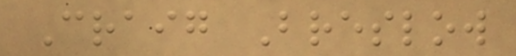Craig Breslow
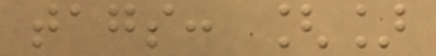tags: []
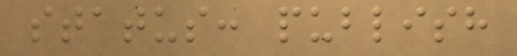status: publish
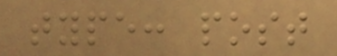type: post
